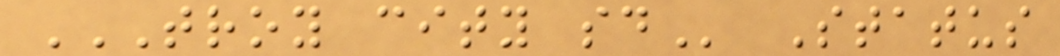TROY CITY SD Status
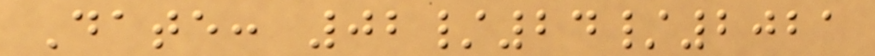Date: 02/24/2021
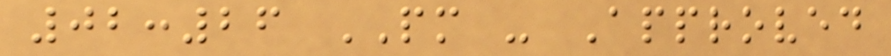02:26 PM - Approved
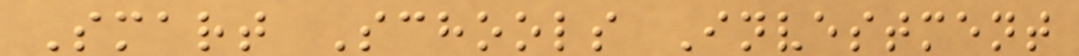Smart Schools Investment
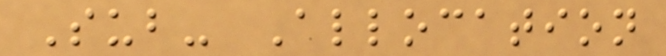Sub- Allocation
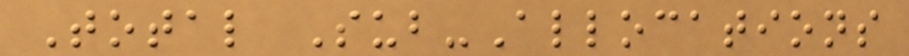Total Sub-Allocations
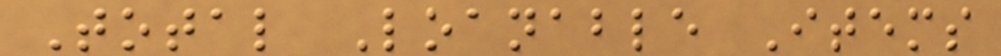Total Loanable Items
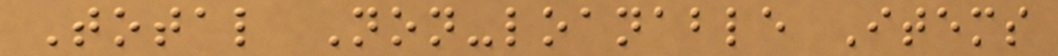Total Non-loanable Items
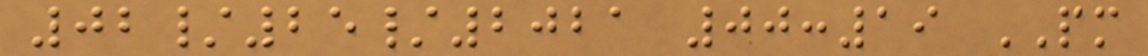02/25/2021 00:19 PM
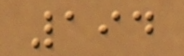194
